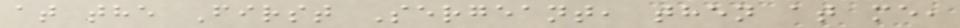at the First Sergeant, then at me,
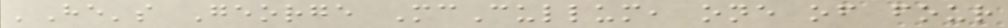'He's George McCullum, one of four
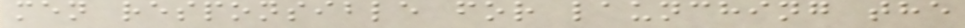men responsible for launching the
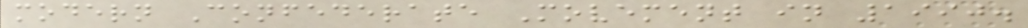modern Confederate Movement in 1990.
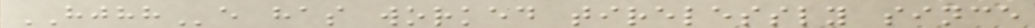HJHHe has worked tirelessly since
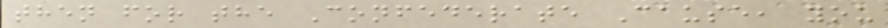then for the Confederate Cause, you
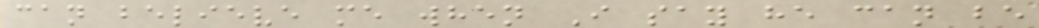can believe me when I say he can be
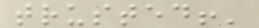trusted!'
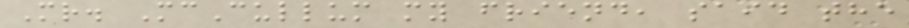Mr. McCullum my friend, said the
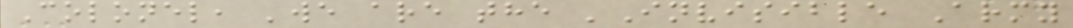Colonel, 'we are the 'Invisible Army
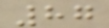87
